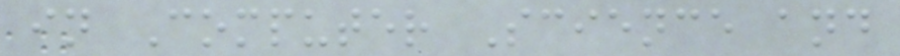in Computer Science and
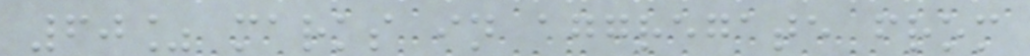60% marks in aggregate from
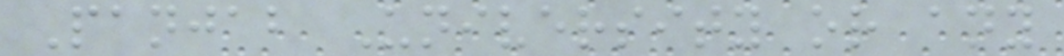Panjab University or any
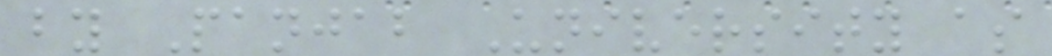by Panjab University as
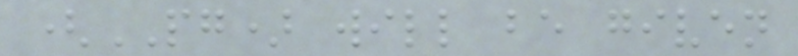(PG) will be given
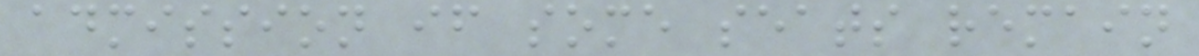admission if some seats remain
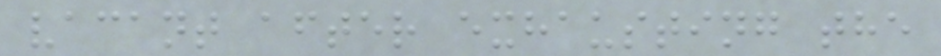vacant after exhausting the
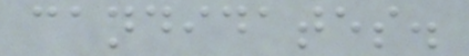candidates.
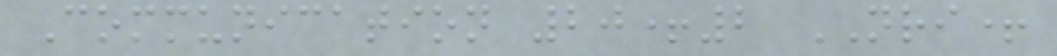Communication 20+2 NRI+
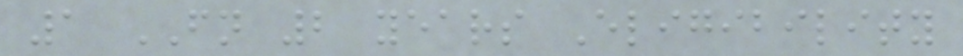1 FN 2 years Eligibility
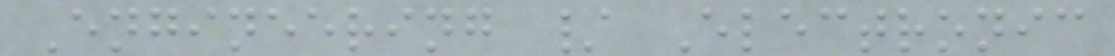Engineering / Electronic
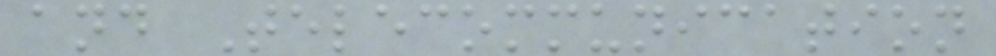and Telecommunication
